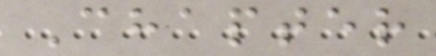Chapter
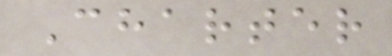Charter
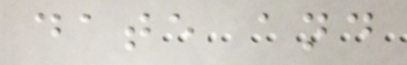date and
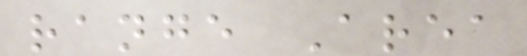range Area
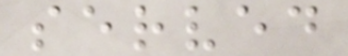served
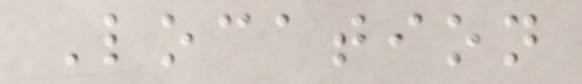Location
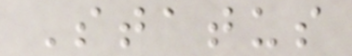Status
